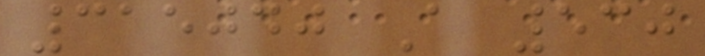315040 A 530
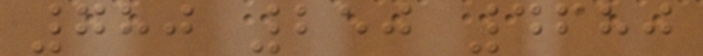780 250 4680
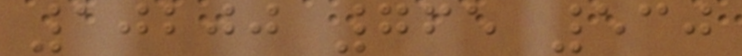10200 765 530
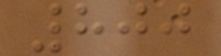800
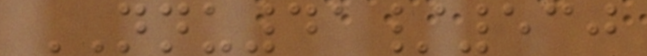NNU41/530
